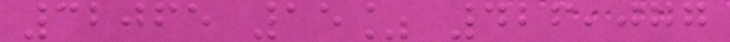32065 15% 426,077
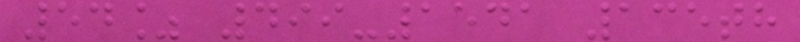54% 499-1541 135th
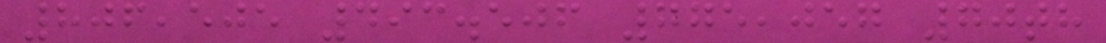806,505 493.506 775,057 70th
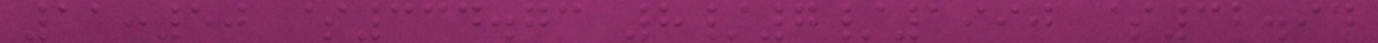11:50 $334.73 8/7/1990 $32.94
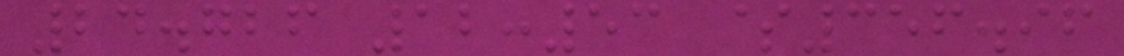24.726 12:53 $356.96
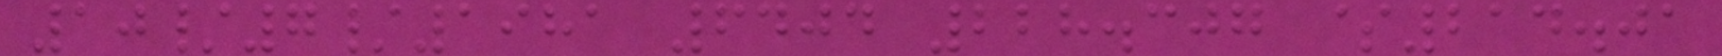10/7/1981 6404 228.307 $214.01
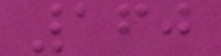160
